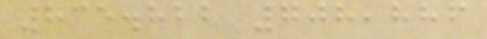835.822 708,886
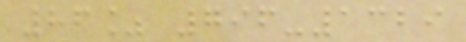86% 796-1329
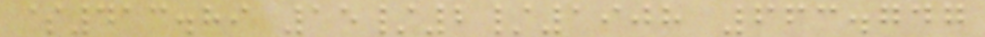$413.89 15/2/1908 663.747
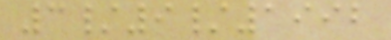3/9/1992
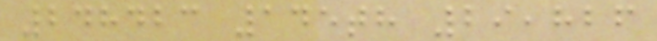248423 145th 29,826
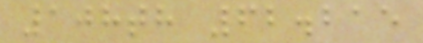108th 62.215
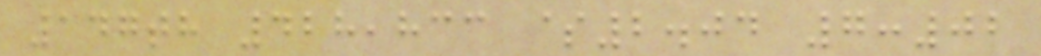147th 428,833 $2.04 7:02
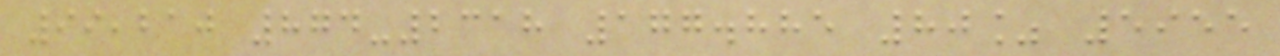99,210 874-2318 177.885 80% 5955
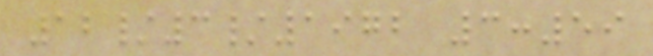12/3/1972 3:59
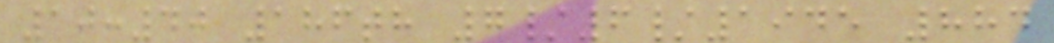10:40 186th 7/6/1945 884
